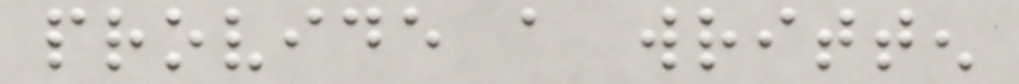provide a written
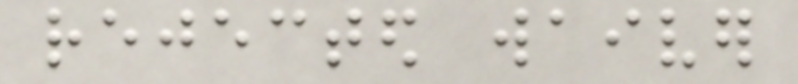rejected waiver
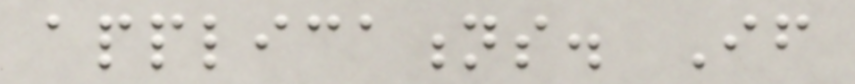applications. If
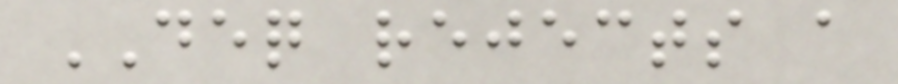DEQ rejects a
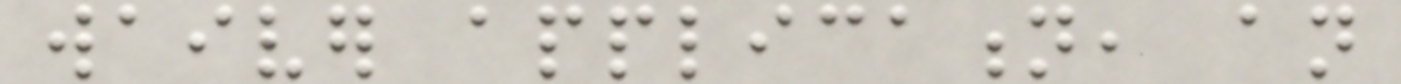waiver application, an
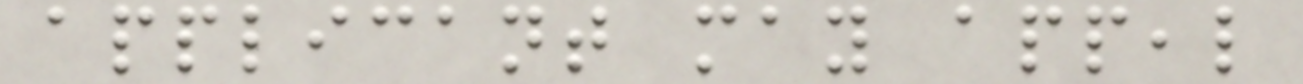applicant may appeal
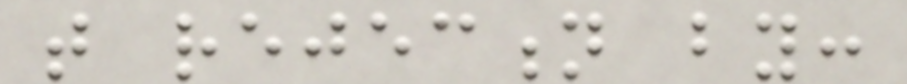that rejection by:
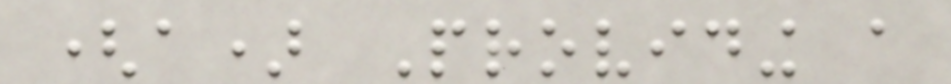(a) Providing a
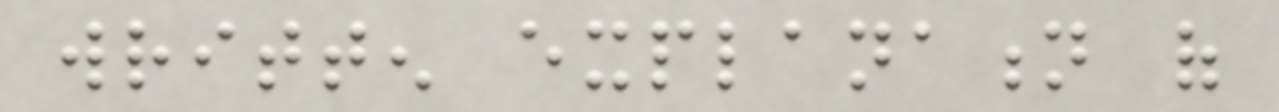written explanation of
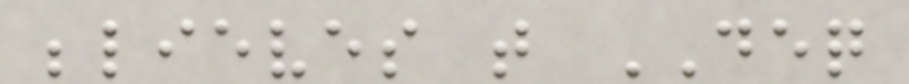believes that DEQ
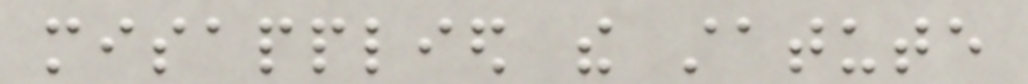misapplied the statute
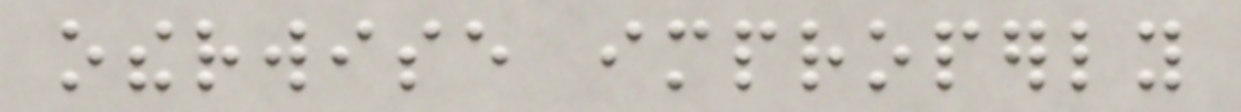otherwise improperly
